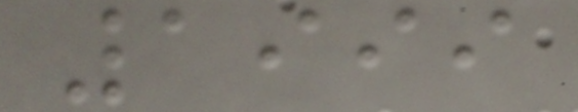1999
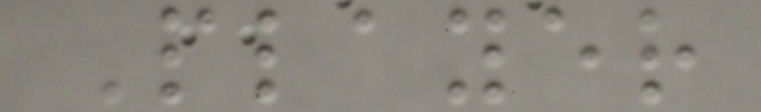Player
